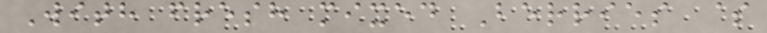With fresh mixed Berries $
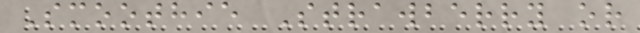Smoothie Strawberry or
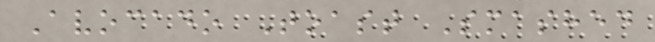Avocado Toast Smashed
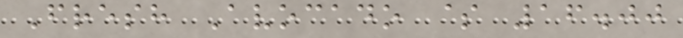Fresh Avocado $ 16.00
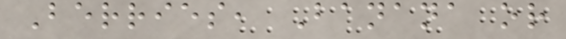Berries, Banana or
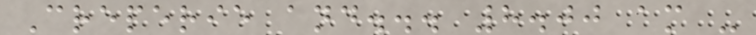Creperie and... 8.00 am -
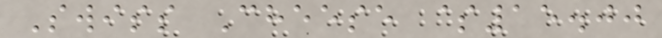Swiss Cheese $15.00
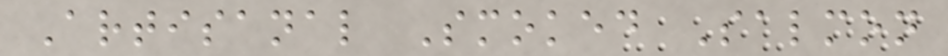Artisanal Smoked Salmon
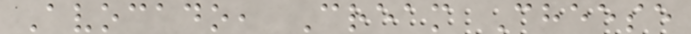Avocado, Cream Cheese
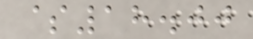$18.00
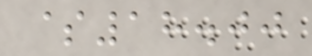$18.00
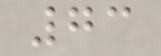73
